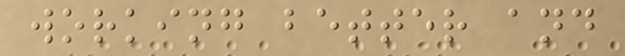working better and
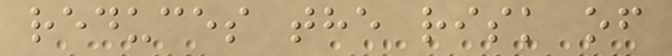reduces the risk of
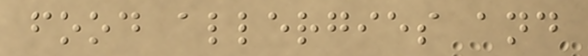food allergies and
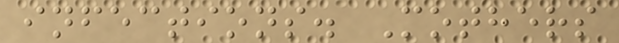infections. Mothers
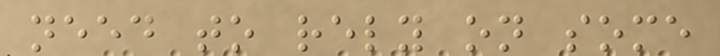need to rely on some
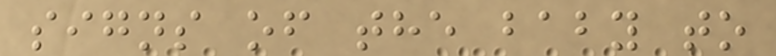signs of the baby to
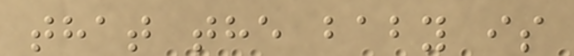that the baby is
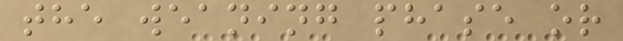the weaning phase or
